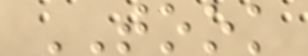TOOK
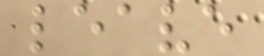leave
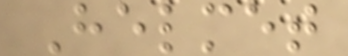Helmet
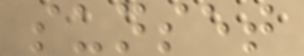sunset
